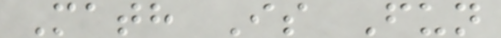Math Is Fun
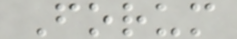Forum
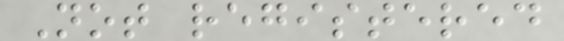Not registered
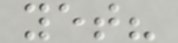yet?
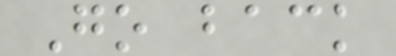Go back
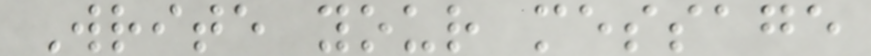Write your message
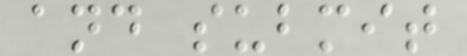and submit
